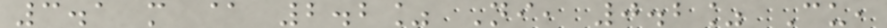3.1 m @ 2.2% Ni, 0.2% Cu,
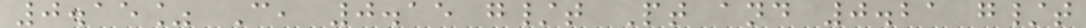0.15% C, 0.15 g/t Pt and 0.21 g/t
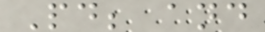Pd; and
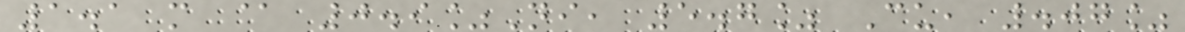1.1 m @ 0.9%Ni, 5.7% Cu, .07%
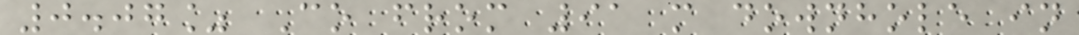0.07% Co from 91 m downhole in
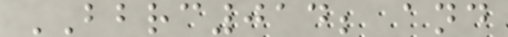BBRC014; and
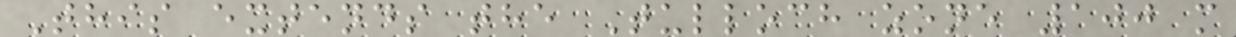This extends the Tulloch zone 100 m
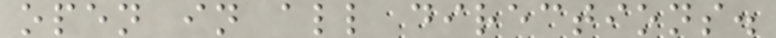open in all directions.
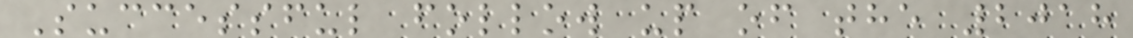Successful follow up of the 2018
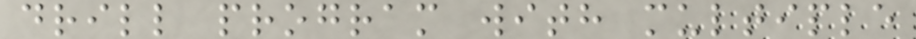drill program with multiple
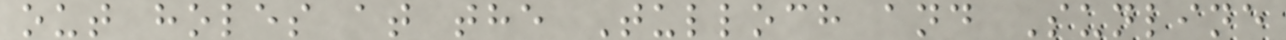out holes at the Tulloch and Sunline
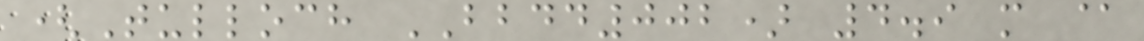(Tulloch BBDD002) 4.9 m @
